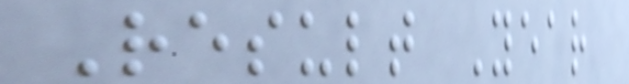Result Year
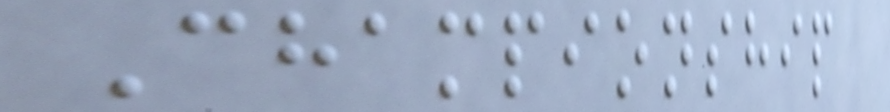Championship
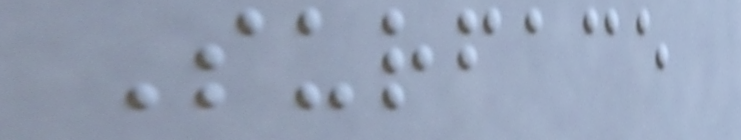Surface
